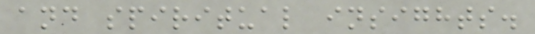and spiritual insights.
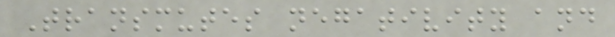Transmutes negativity and
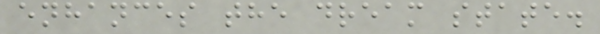enhances the dream state.
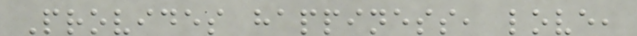Provides happiness, love,
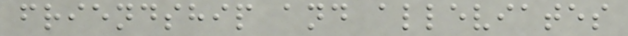friendship and alleviates
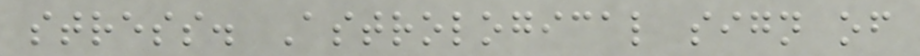stress. Astrological sign of
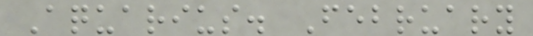Aquarius. February
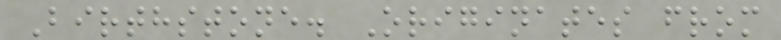Birthstone. Originates from
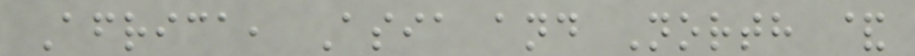Africa, Asia and North &
